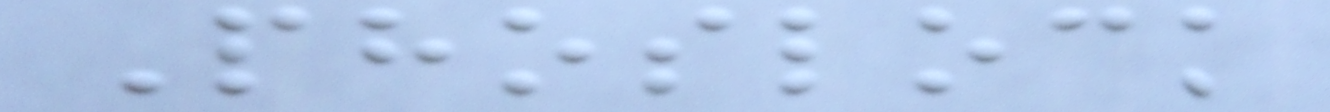Phoslock
